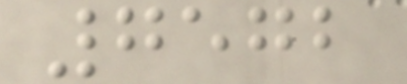7572
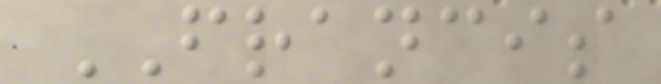FRANCIS
